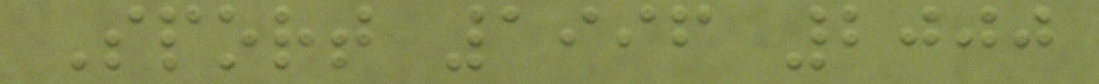Sport 1996 2000
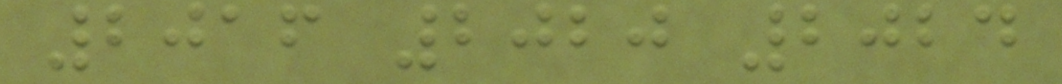2016 2020 2024
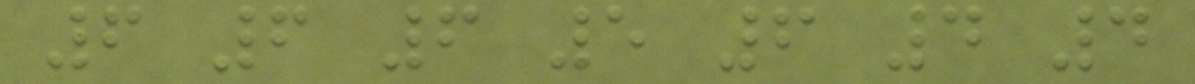6 6 6 5 6 4 4
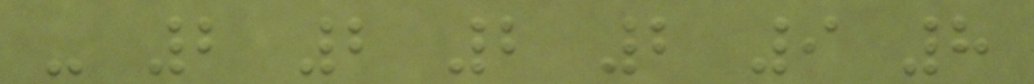- 2 2 2 2 9 8
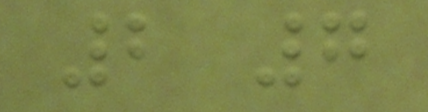2 7
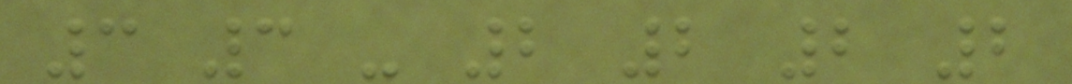3 3 - 2 2 2 2
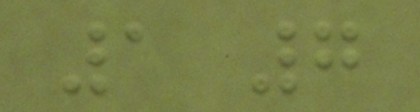1 7
